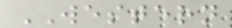WESTERN
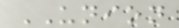UNION
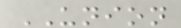UNION
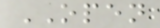OPEN
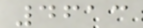4613
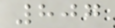807
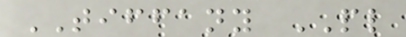TIFFANY PL
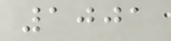1001
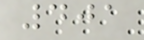401
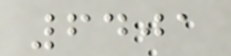6401
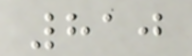810
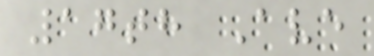17th Ave
